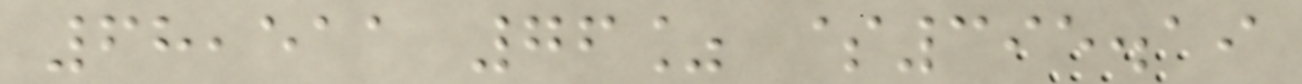68,511 76% $395.19
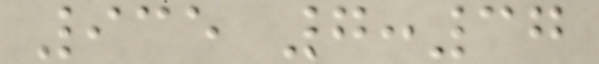935 7:37
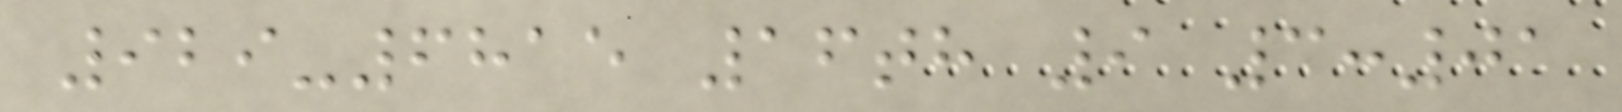929-6815 16th 9 3:01
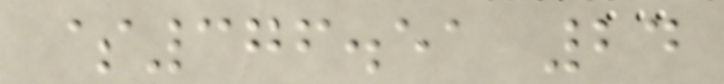$376.51 24
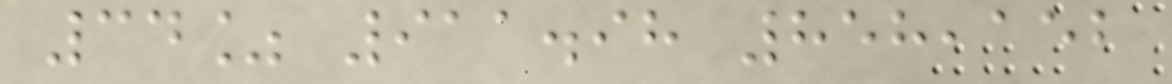34% 911.98 858,152
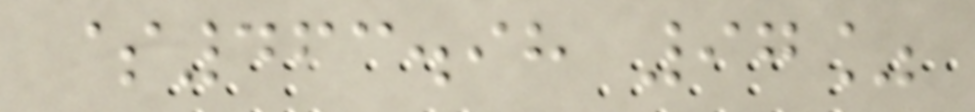$463.98 97%
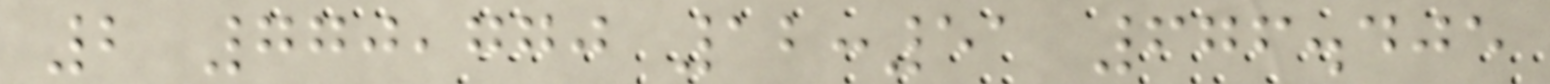2 770,770 12:51 676.405
